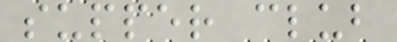supper club
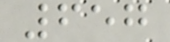657
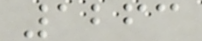1263
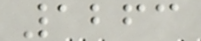1263
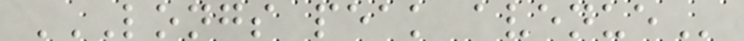LONGS PEAK AVENUE
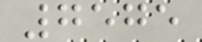7575
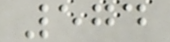574
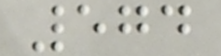574
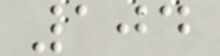104
